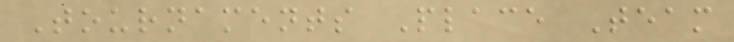Tournaments Place Team
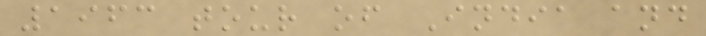1963 tour of India and
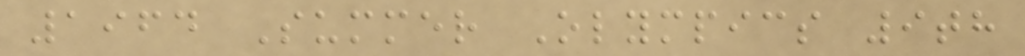1964 Summer Olympics 9th
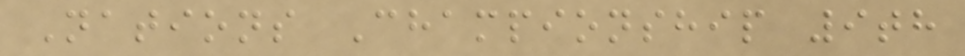Nations Championship 9th
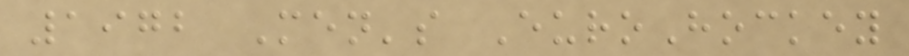1972 Men's EuroHockey
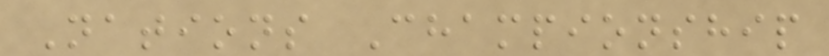Nations Championship
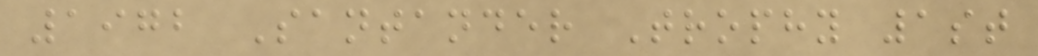1972 Santander Trophy 1st
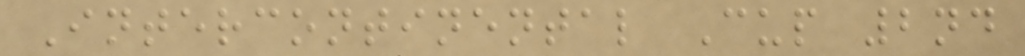Intercontinental Cup 2nd
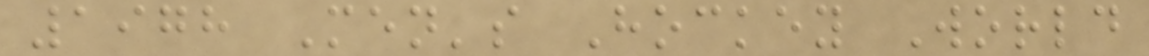1978 Men's Hockey World
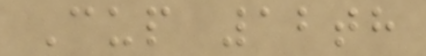Cup 12th
